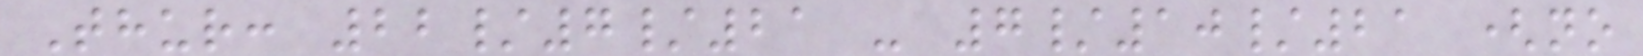Thur: 22/7/21 - 7/10/21 (no
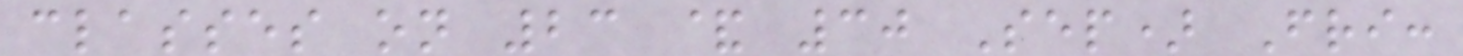classes on 23 & 30 Sep) Fri:
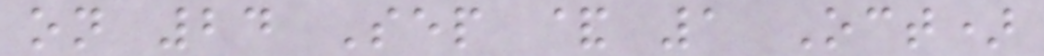on 24 Sep & 1 Oct)
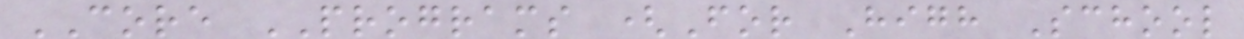CORE PROGRAMS (For High School
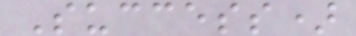Success)
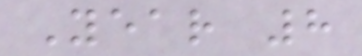Year 8
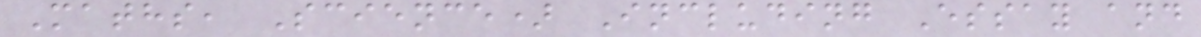Maths, Science) Including Essay and
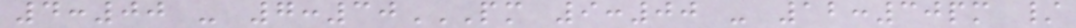4:00 - 7:30PM 9:00 - 12:30PM /
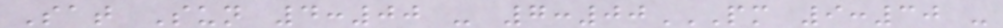Sat Sun 4:00 - 7:00PM 9:30 -
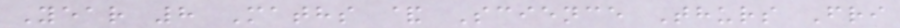Year 8 Maths & Science Thurs Fri
